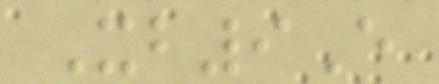Xb9E
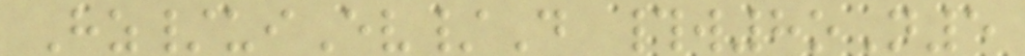Hz/uiEv/D #w8oN5
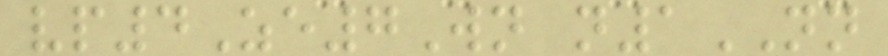vp4Ze7Wn n1NN
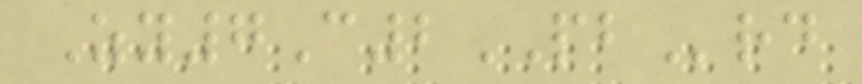Zy7C2PBrd
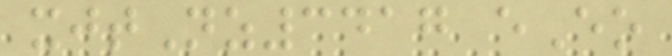xjtNz3417 eEo
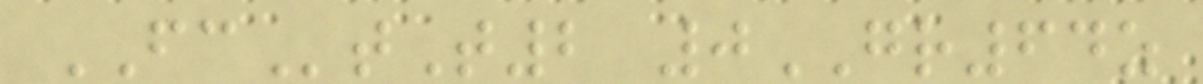FCtT2 0GR64z
